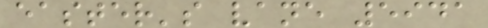easter's vane 5941
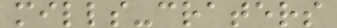mills-craters
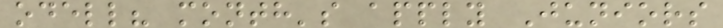odell? month's apply Juniors
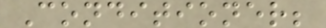Conditioner;
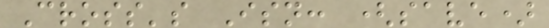Cross's Isn: (save)
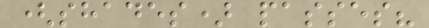(shades) passes?
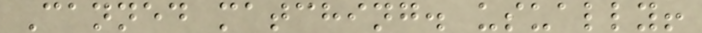Canned matching. usually!
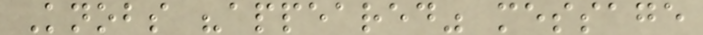Knobs "appeared" message
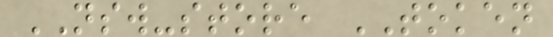NSW-store TOKEN
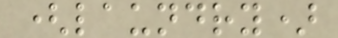(laundry)
